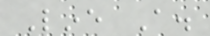Line A.
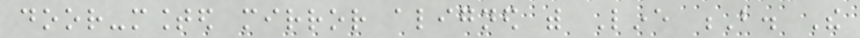door-mounted mirror aligned with Line B. The
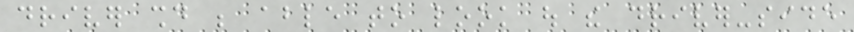driver should be able to look out the driver-side
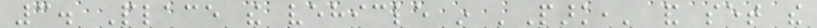3. Place the vehicle in 'Park,' and set the
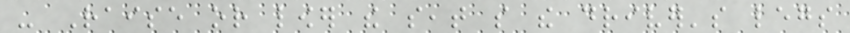- Raise or lower the seat so the driver's legs
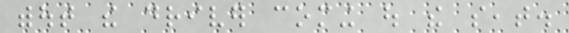without the driver coming out the seat.
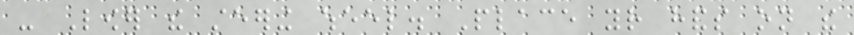- Lower the steering wheel. Place your hands on the
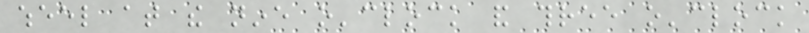wheel at the nine o'clock and three o'clock
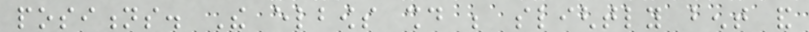positions. The elbows should be slightly bent and
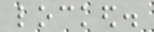locked.
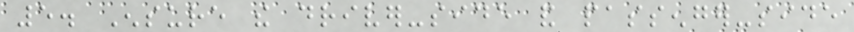5. Ensure the driver-side and passenger-side
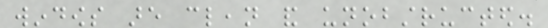windows are clean and unobstructed.
